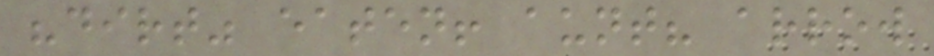"dirt" eaten! aunt? arrow
